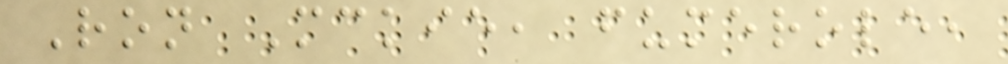Ron Mckie, fumerole,
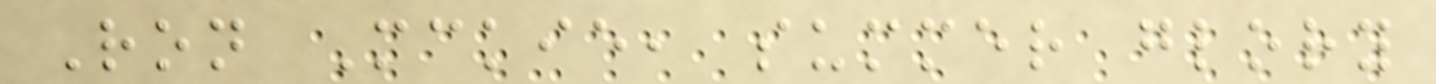Ron Mckie, summer glory
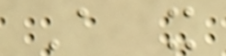A x
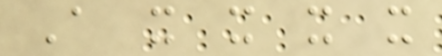A x x x x
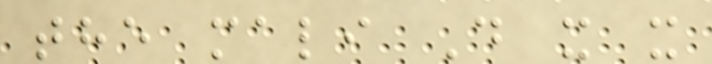the mali D x x
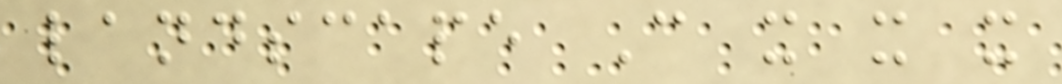landscape C x x x
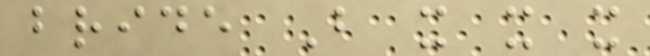bride B x x x
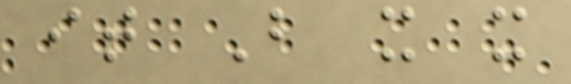it B x x
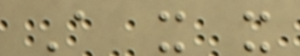A x x
